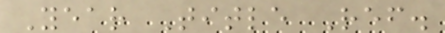Year Title Ref.
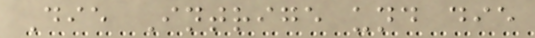Die Intrige und die
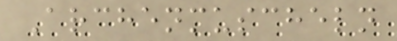Archenmuscheln
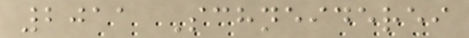2011 Schneiderei
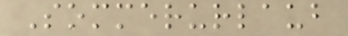Sommerurlaub
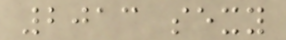2013 sexy
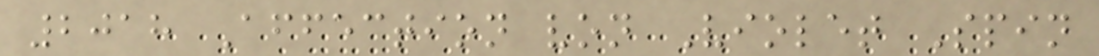2018 Affection von Violet Spin
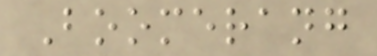Boomerang
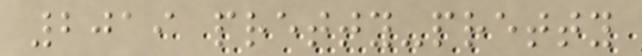2019 pretty-pretty
